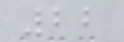22
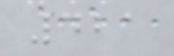421
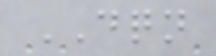DQN
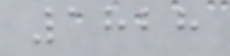1828
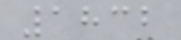1832
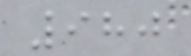980
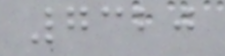7320
